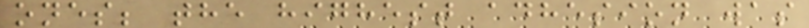ones; the highest adhesion was
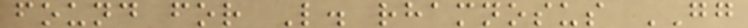found for L. rhamnosus GG
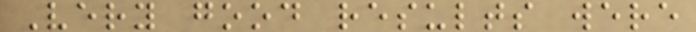Very good results were
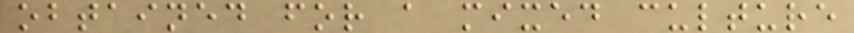obtained for a mixed culture
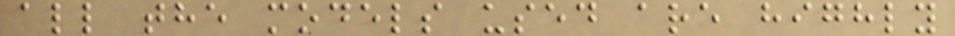all the models used are highly
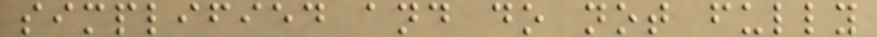simplified and do not fully
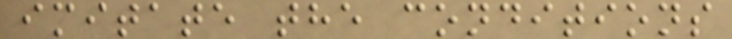imitate the conditions
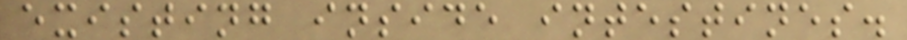existing inside intestines.
